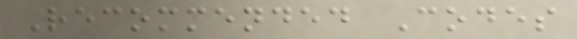Recommended Codes
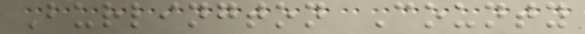Burlington County
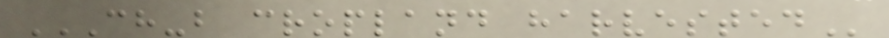CH-B CROPLAND HARVESTED
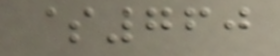$760
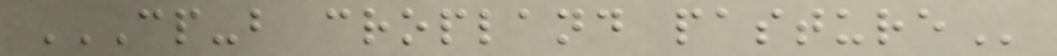CP-B CROPLAND PASTURE
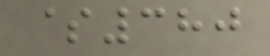$380
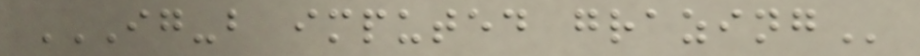IG-B IMPUTED GRAZING
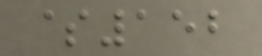$152
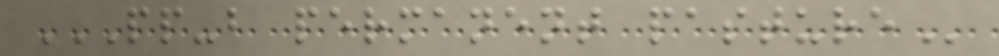PP-B PERMANENT PASTURE
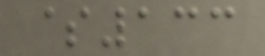$133
